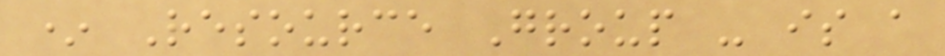* Resource Group - is a
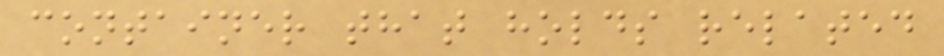container that holds related
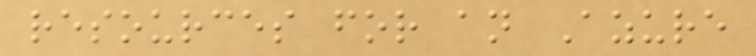resources for an Azure
